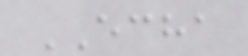ECHA
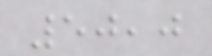50,0
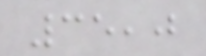35,0
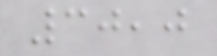30,0
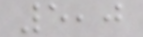5,0
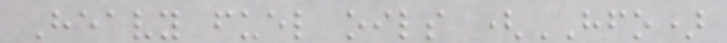Heavy fuel oils (HFO)
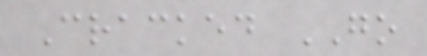Cracked GO
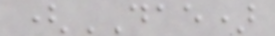(DAE)
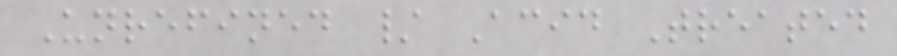Unrefined / Acid Treated
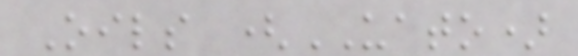Oils (UATO)
